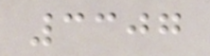3307
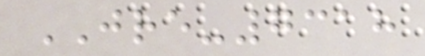JRE-7318
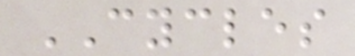CYCLES
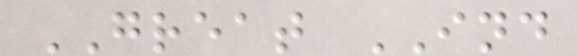GREAT IND
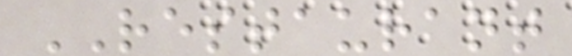RESTAURANT
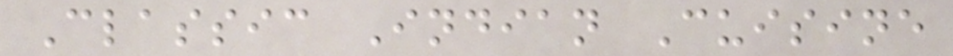Classic Indian Cuisine
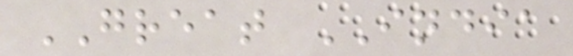GREAT INDIA
